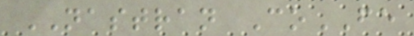NASTRAN CoFE
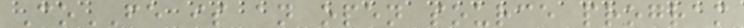CoFE is an open source program
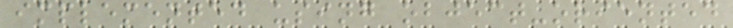implemented using object-oriented
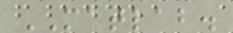MATLAB.
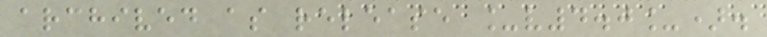archived as release _v4.0_).
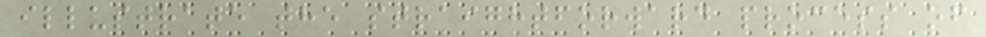illustrate the straightforward process of
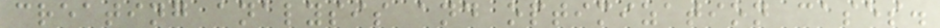creating analysis and optimization cases.
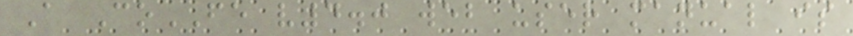A CoFE v4.0 web user manual is
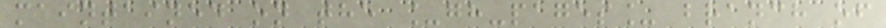maintained on the _gh-pages_ branch of
